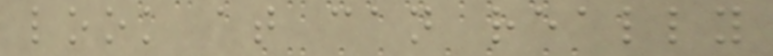look at can really
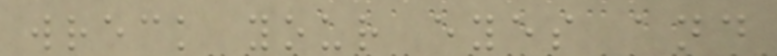wreck your eyes and
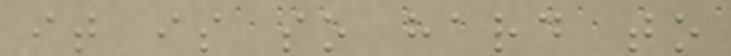it is so hard to
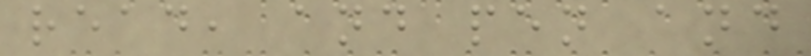read, and pen and
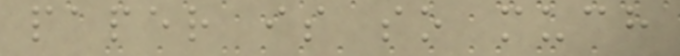paper is so much
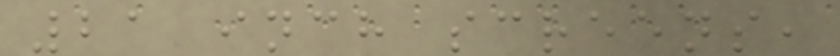21 inch screens,
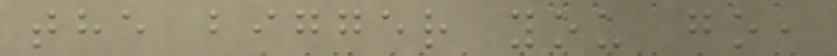the bigger you go,
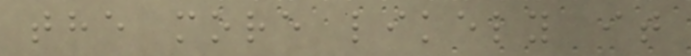the more likely it
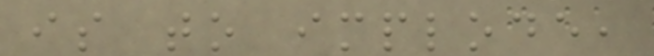is to implode,
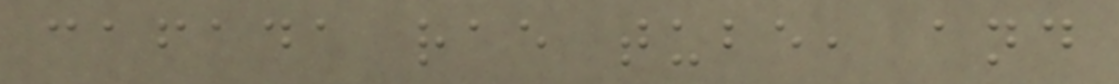cafada rae tube, and
